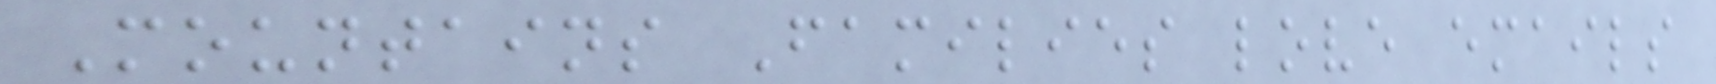Mountains Families love emails
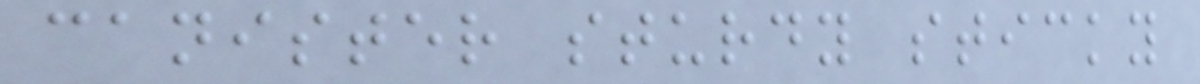canister sturdy sticky
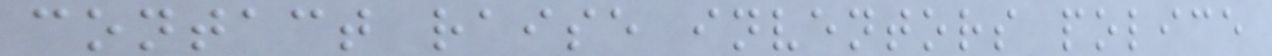contact raise inventors police
